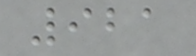921
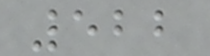522
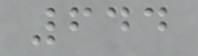644
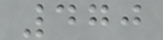470
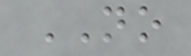NO
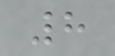8
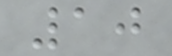10
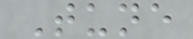Tune
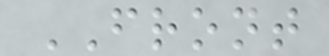FRONT
